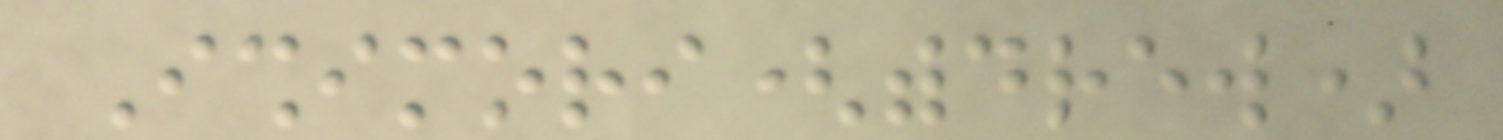Ishimori(withdrew)
